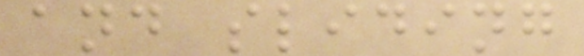and sliding
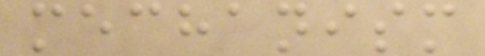mechanism
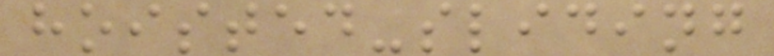hoisted-sliding
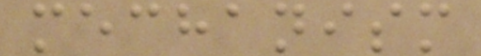mechanism
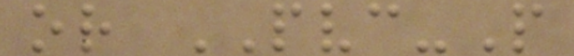or PVC-P
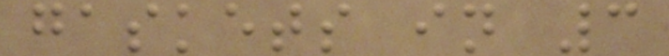gaskets in 3
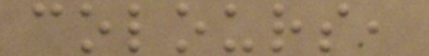colours,
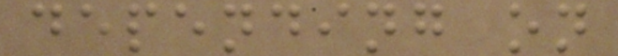depending on
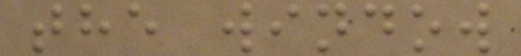the window
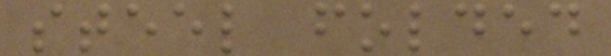steel folded
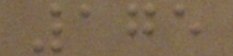175
